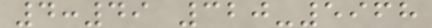4:49 320-5968
